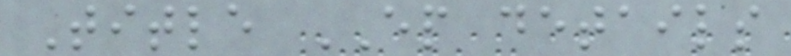Title EP details
